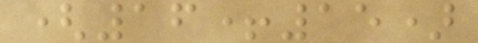(16+15)
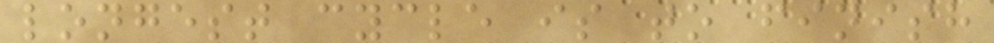longest cycle is to finish
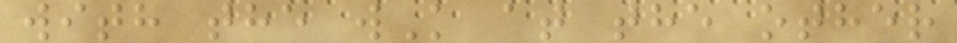with the wK at the other
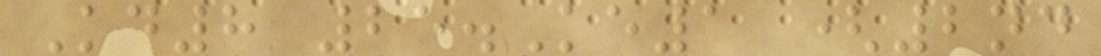Kd8 25.Ke1 (2nd
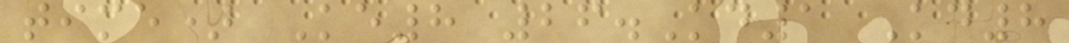time) Ke8 26.Kd1 Kd8
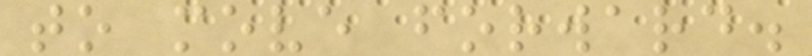to move forward.
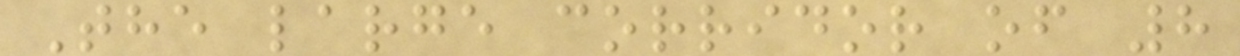The large corridor of 8
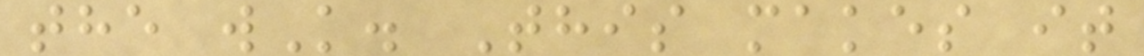the wK. This makes it
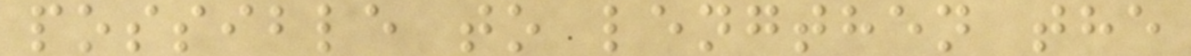possible to lengthen the
